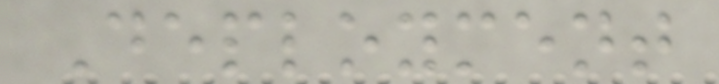Deployment
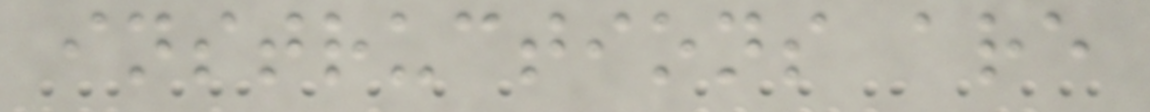instructions are
